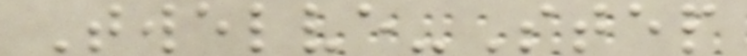Twelve-Step
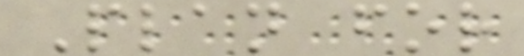Plan for
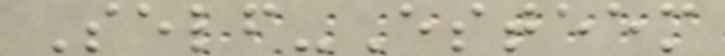Self-Esteem
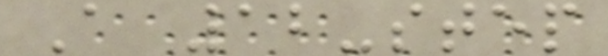A 12-step
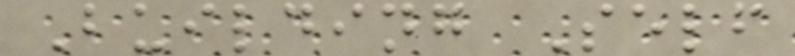Building Self
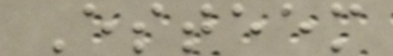Esteem
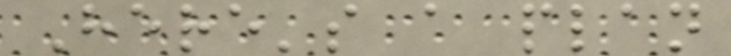Here's a plan
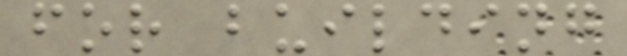for building
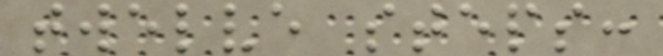twelve steps:
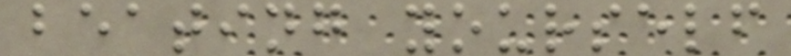beating yourself
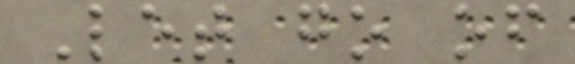Let go of
